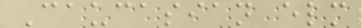Caucasian elm
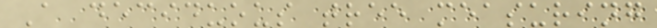A deciduous tree measuring
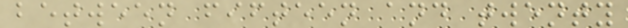between fifteen and twenty
